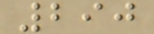290
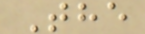The
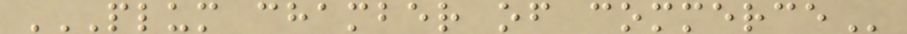PLUM CHAMBER OF COMMERCE
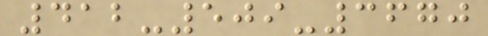412-509-3670
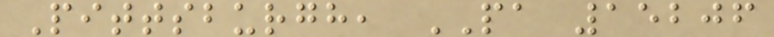Pittsburgh, PA 15206
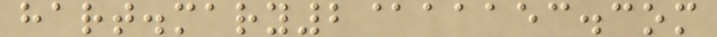hart.mary2@aaaec.com
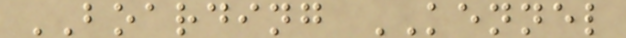BOARDING KENNEL
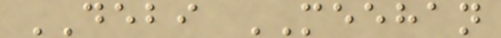DEBI MEEHAN
